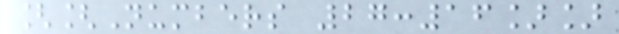[[Numbers 27:16]]
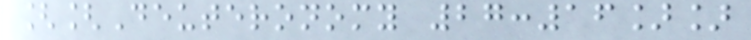[[Deuteronomy 27:16]]
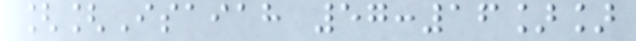[[Isaiah 57:16]]
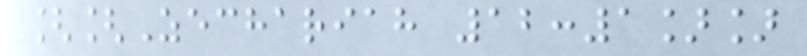[[Zechariah 12:1]]
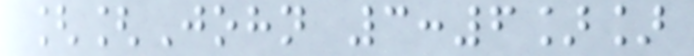[[John 3:6]]
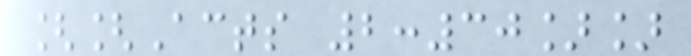[[Acts 2:30]]
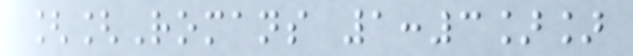[[Romans 1:3]]
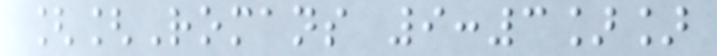[[Romans 9:3]]
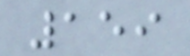159
